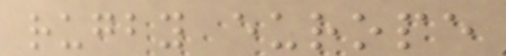rugby europe
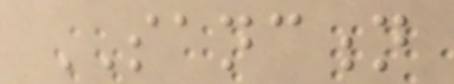SANCTION
